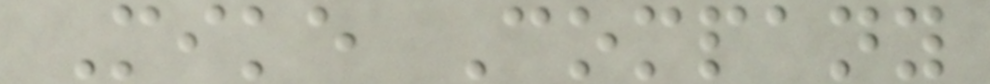Mike Company
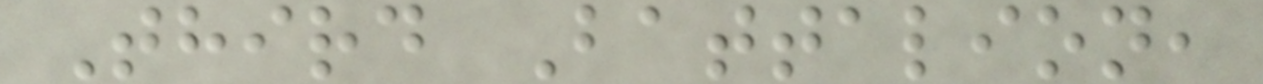Third Battalion,
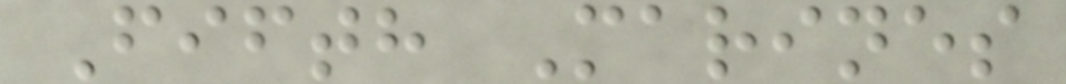Fifth Marines
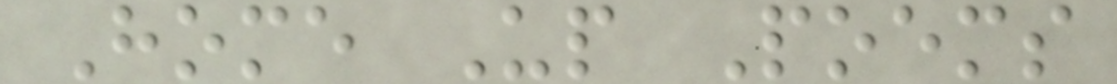Home Up Poems
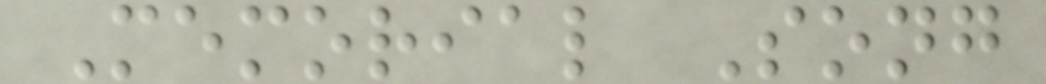Memorial Song
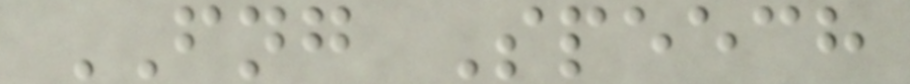FNG Speech
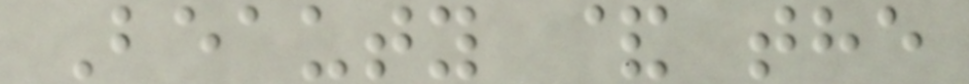Beauty & the
